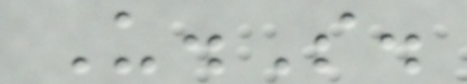U.S.
